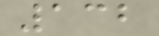132
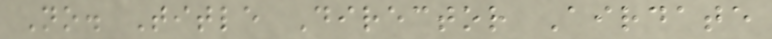No. Title Director Airdate
